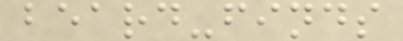beard-finds
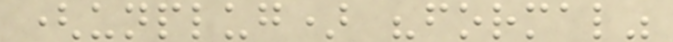(unplug) "formal"
